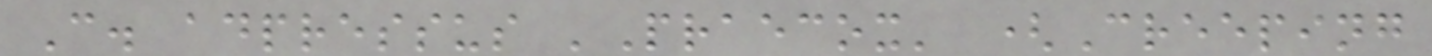C. adpressus 'Praecox' (Creeping
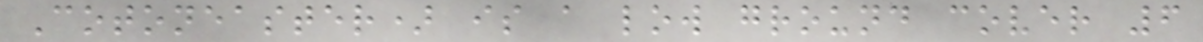Cotoneaster) is a low ground cover 6
